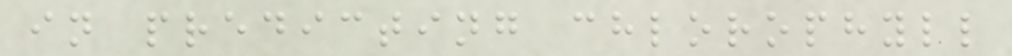in predicting chlorophyll
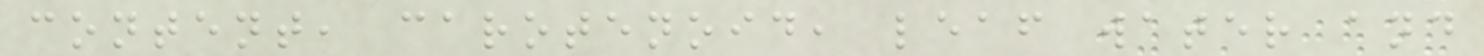content, carotenoid, leaf water and
